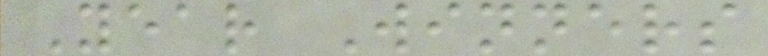Year Winners
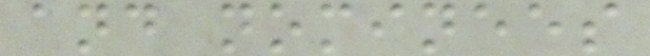and nominees
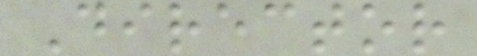Director
